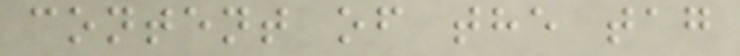content of the tag
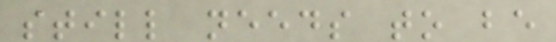still needs to be
